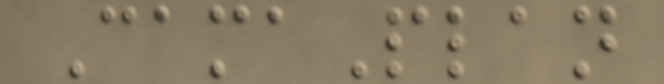CamaPlan
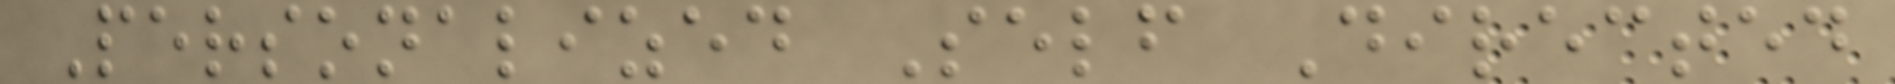Personalized Self Directed
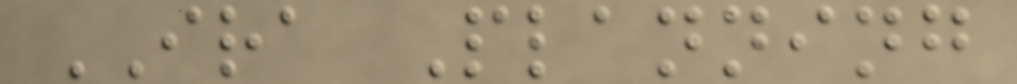IRA Planning
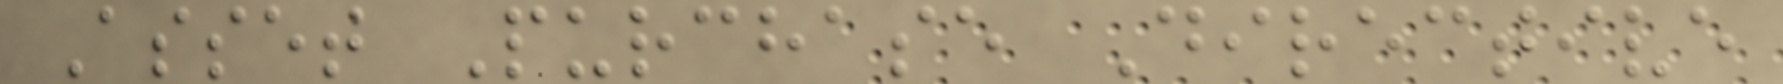Asset Purchase Directive
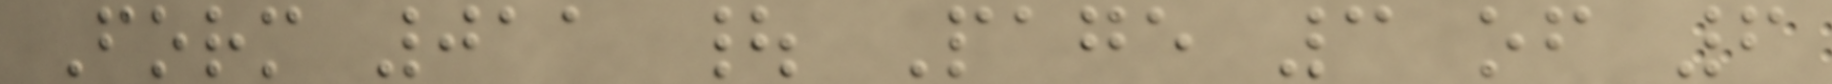Form 011 | Page 3 of 6
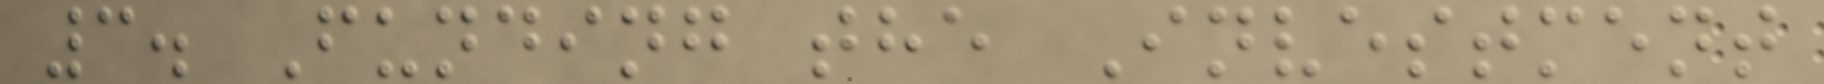3. Funding the Investment
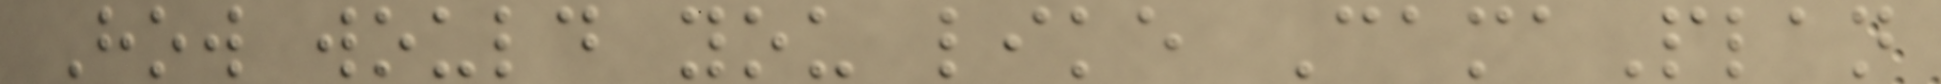How would you like CamaPlan
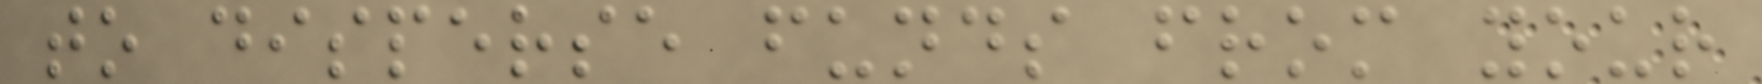to disperse funds from your
